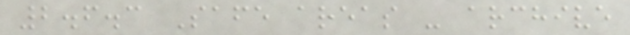2.6.3 Safe areas - archive
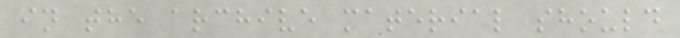in the archive material should
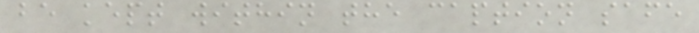be kept within the caption safe
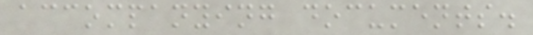accompanying documents.
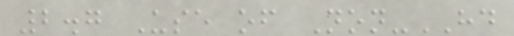2.7 Use of Non-HD
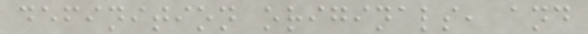definition originals, and
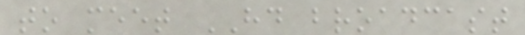to meet HD broadcast
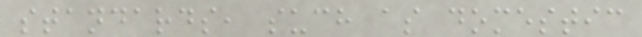standards, such as domestic
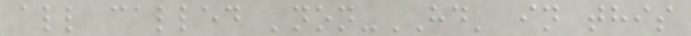all called 'non-HD' in this
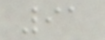91
